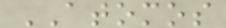ATOMOS
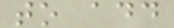to add
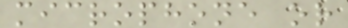microphone or
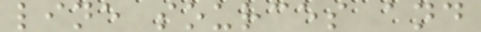line sources and
